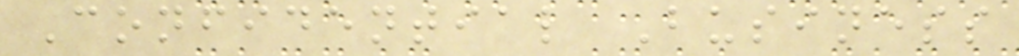Confidential Business
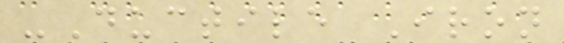-Ductile Iron
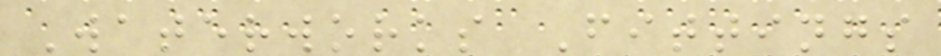Waterworks Fittings
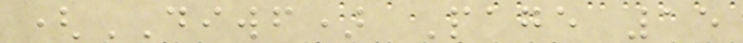(DIWF) Page 15
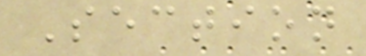Section
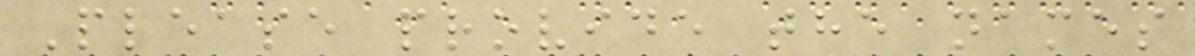Please provide the names
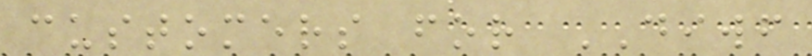customers for DIWF
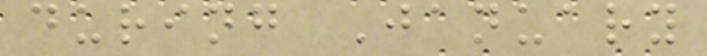during January
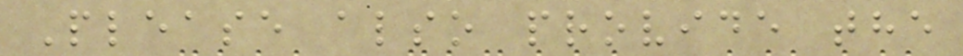Please also provide the
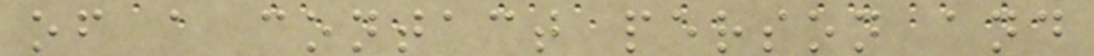of a contact person and
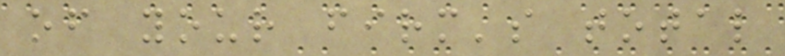of your firm's total
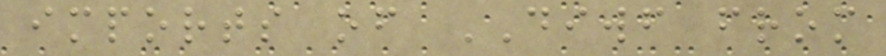imports of DIWF from
